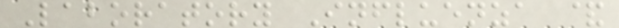Laboratory Influenza &
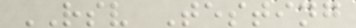RSV Testing
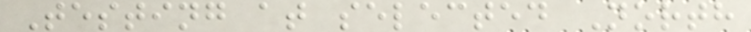Testing at selected North
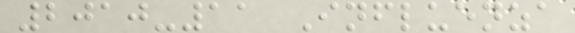2010-11 Influenza
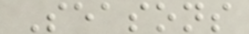Seasons
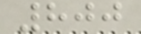800
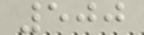500
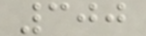300
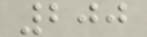200
